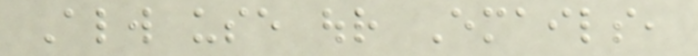Always use our Emails,
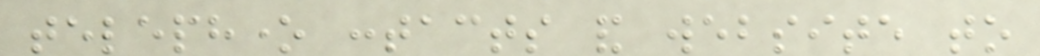telephone contacts and website to
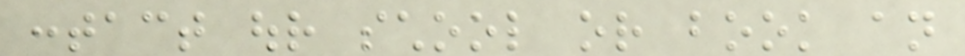contact our school or book an
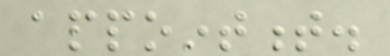appointment.
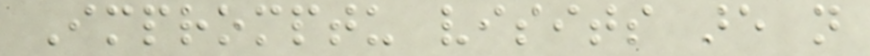Impromptu visits are not
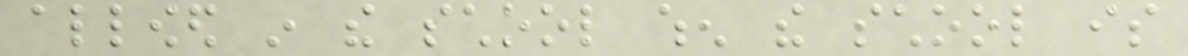allowed in the school when the school is
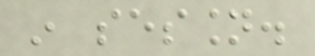in session.
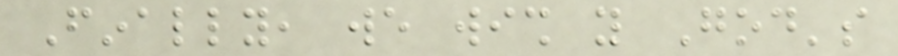Finally, we wish you God's
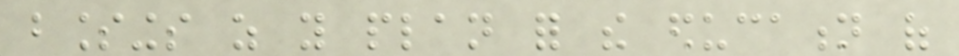blessings as you plan for the education of
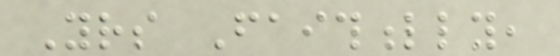Yours Faithfully,
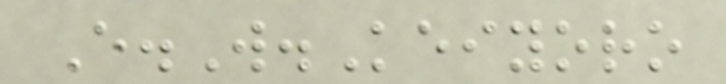E.W.Keiyoro
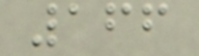166
